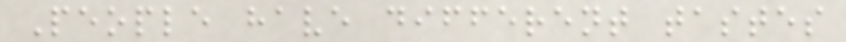People have different tastes
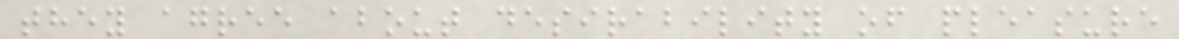they agree about desirability of pleasure
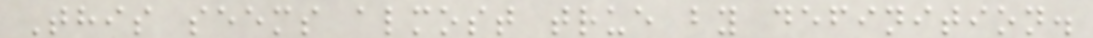This seems almost true by definition.
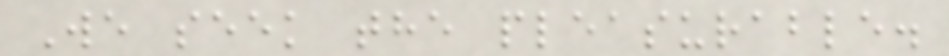We seek the pleasurable.
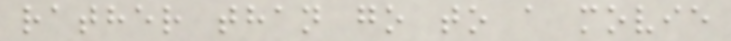rather than go to a movie
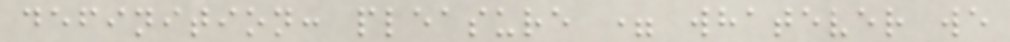definition: pleasure = whatever we
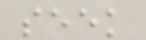seek
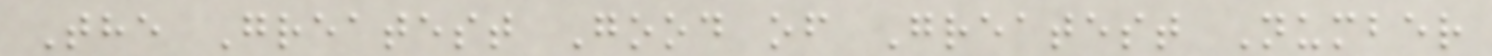The Greatest Good of Greatest Number
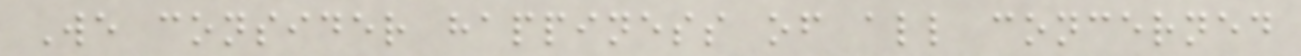We consider happiness of all concerned
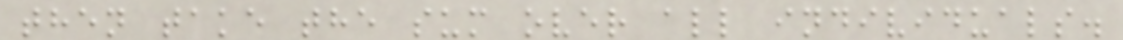then take the sum over all individuals.
